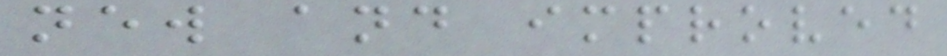new and improved
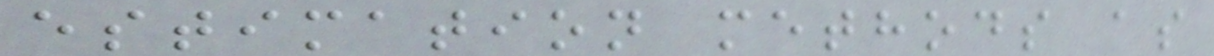estimation methods as
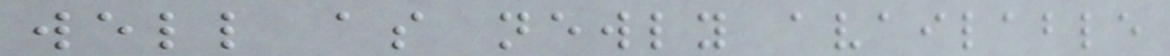well as newly available
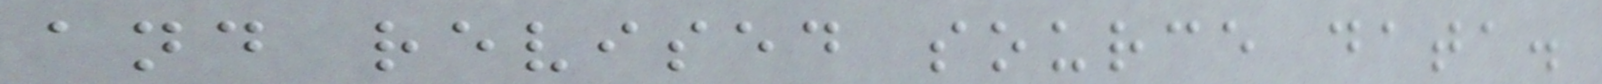and revised source data.
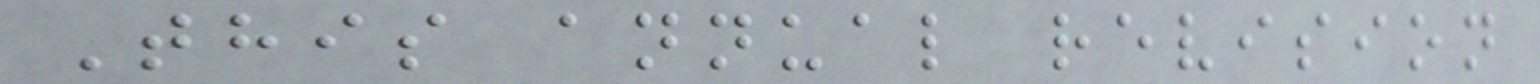This annual revision
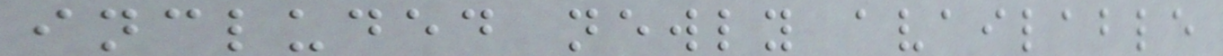included newly available
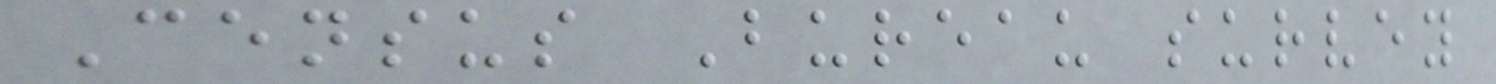Census Bureau survey
